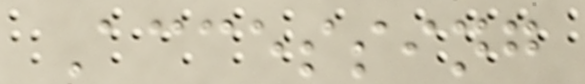Accessing
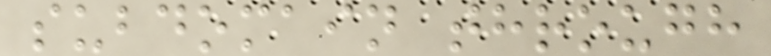subdomain through
